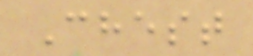Chest
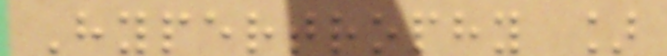Hypertrophy ]
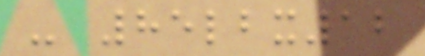- 85lbx12
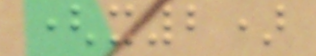(x2)
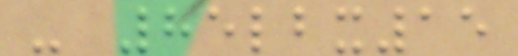- 85lbx15
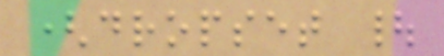(dropset |
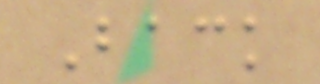Back
